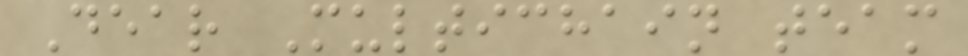Dear Multichain team
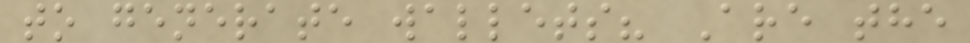to generate wallets? Are the
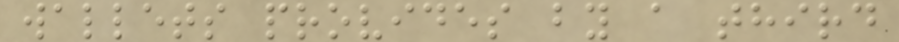wallets provides by a third
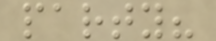party?
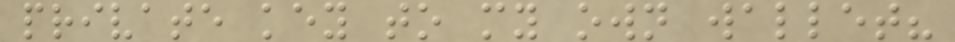private key to my own wallet?
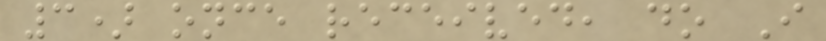3) once received, do I
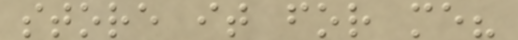store it for me?
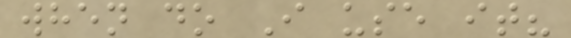when do I use it?
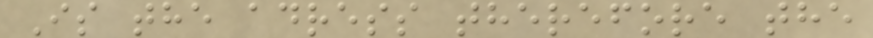Is the adress therefore the
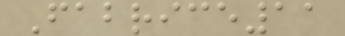Fabrice11
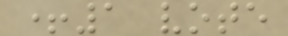+1 vote
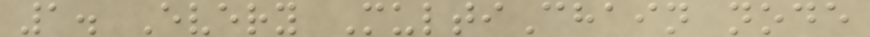1. Every MultiChain node
